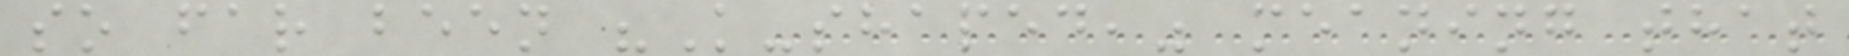so far been "K-shaped," meaning that
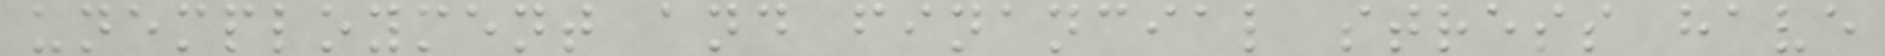unemployment and financial stress have
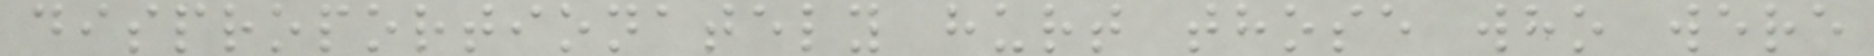disproportionately hurt those who were
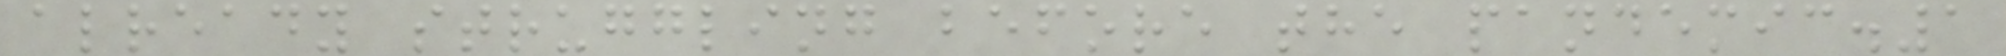already struggling before the pandemic.1
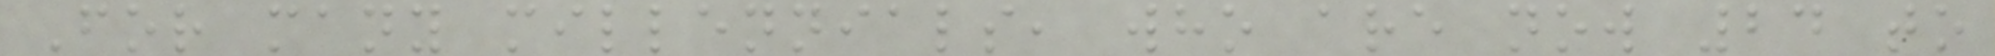For many millennials, who are now 24 to
